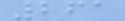261
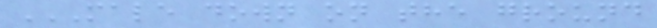MALE DOWN ON THE GROUND
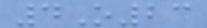4O23
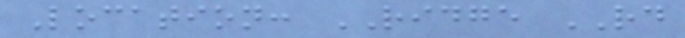Location: RIDGE RD
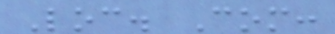Loc. Com:
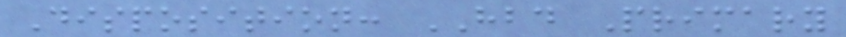Disposition: HBD Primary
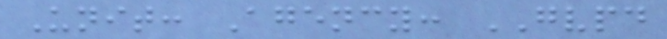Unit: Agency: GVPD
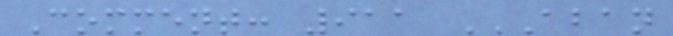Comment: 911 ABAN
